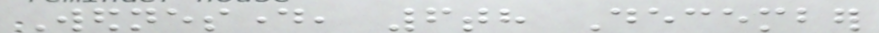Wednesday, 6th December
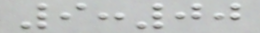9:00
